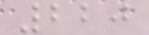220
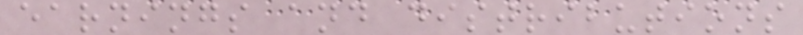earnings and distributions
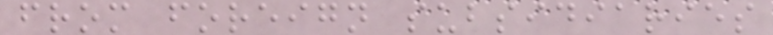from foreign subsidiaries
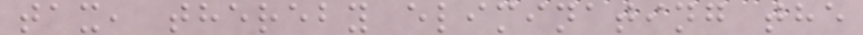tax, thereby eliminating the
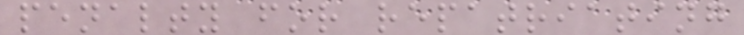penalty for repatriating
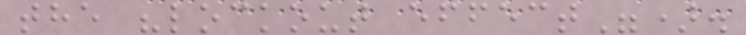the "lockout effect").
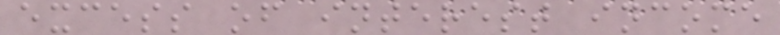excess of interest income
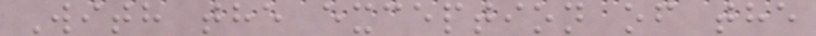With the exception of the
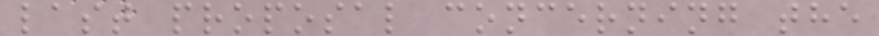last proposal concerning the
